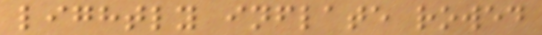lightly inflate rowed
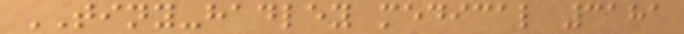TINY-hadley medical 3181
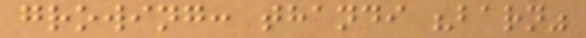growing: thandi "barn"
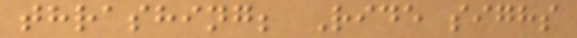thrashing; Ride sighs
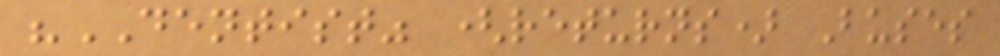"DENTIST" (returns) Buses
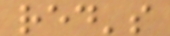red's
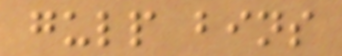gulp bins
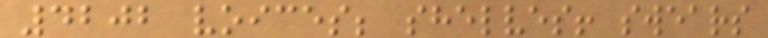4202 voices; shelves! swears
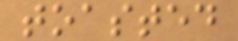toasted
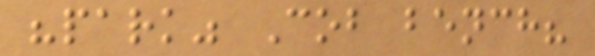"park" Cob bench?
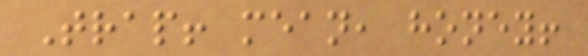Trap! mean, honey!
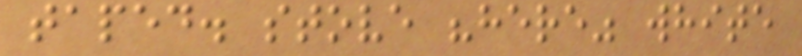taped. stove "here" white
